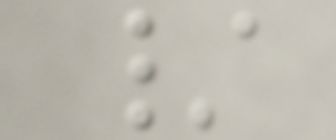/
